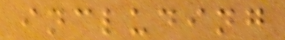including
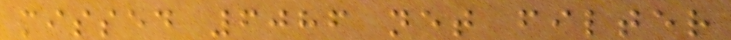missed 6086 net filter
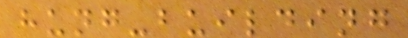hung-building
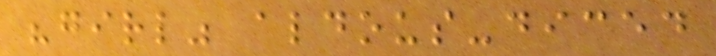"girl" aldous-diced
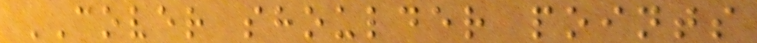COVER shoulder points
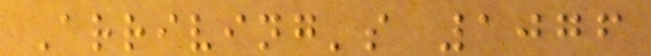Arriving's 1076
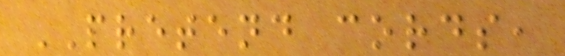PRETEND cords,
